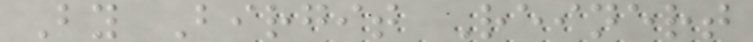By Birgit Reinert
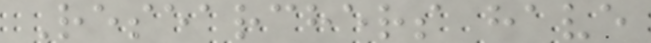Researchers have
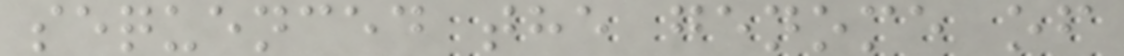sequenced the genome of
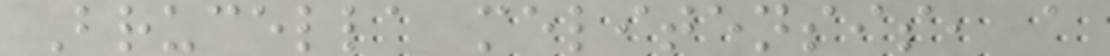Brucella melitensis, a
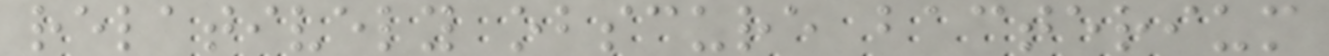relatively obscure bacterium
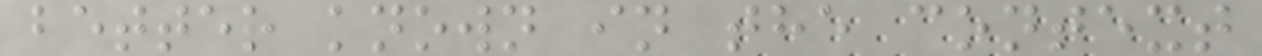better known in the context
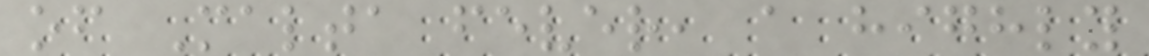of Malta fever, a highly
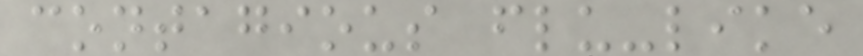contagious flu-like
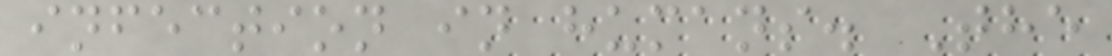infection in humans. The
